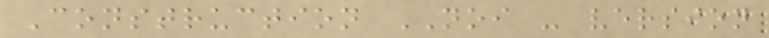Construction NOI - version
